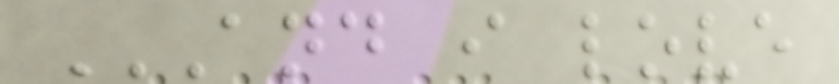AND I LOVE
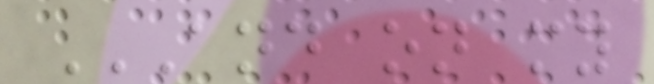AND ON MY
